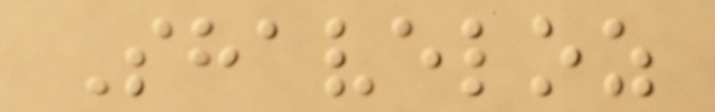Shaveloz
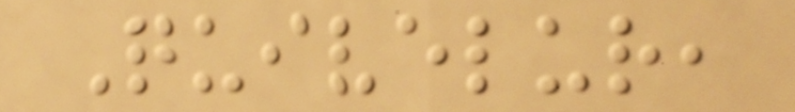Quivelur,
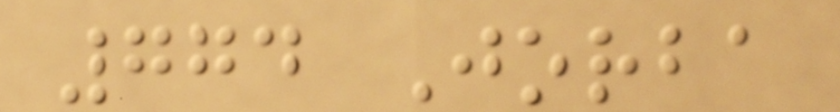774 Jorba
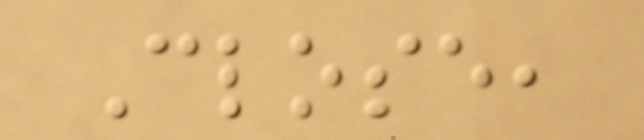Close,
